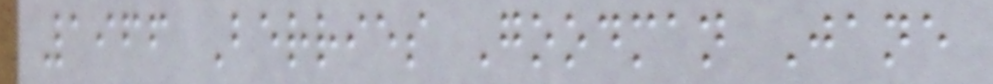1966 Berries Goodman Jane
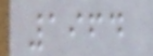1964
